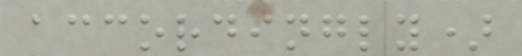accordingly)
